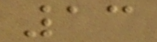13
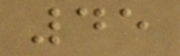45
